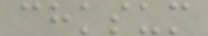chksum
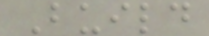Build
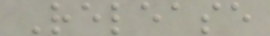Release
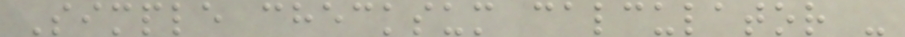Simple checksum calculator -
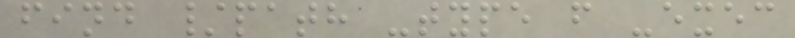find /path -type f -exec
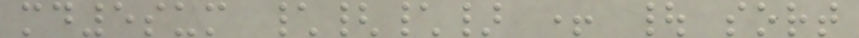md5sum \{\} + | sort
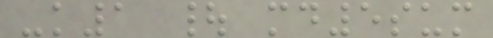-k1 | md5sum
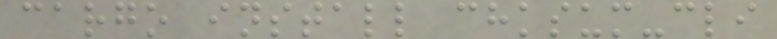cargo install chksum-cli
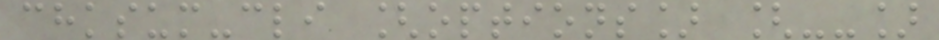chksum-cli [options] [--]
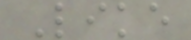Like
